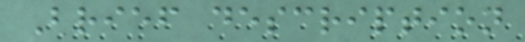Brief description
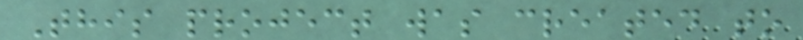This project was created to
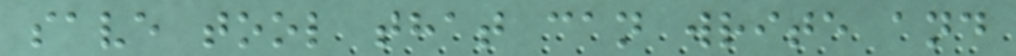save tool that can write and
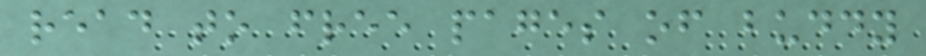read to free pages of buddy
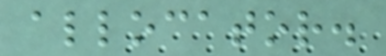allocator.
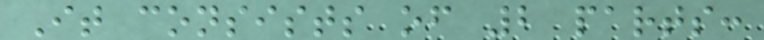It consists of 2 parts:
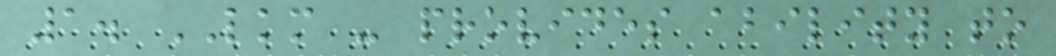1. LKM - provides ability to
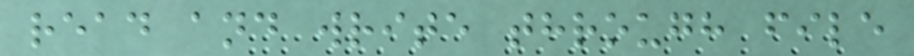read and write through file
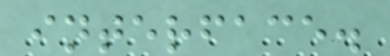interface.
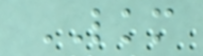LKM
